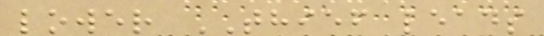lower THIEF leads
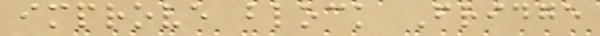improve block Fridge
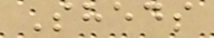Sheds
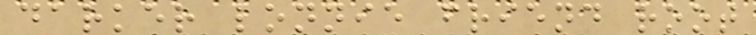darker lonnie friend root
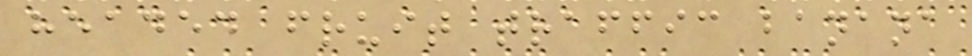headed fruit traffic banana
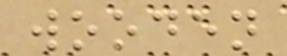wooden
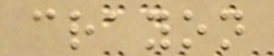crayon
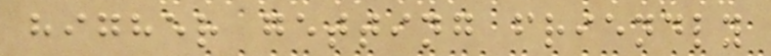higher getting friendly
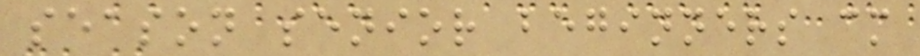season senior beginners cm
